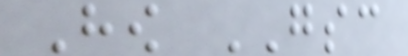How GSC
